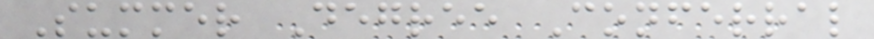Summer Degree Conferral
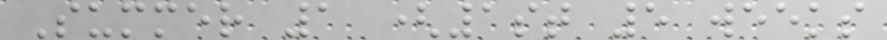Summer 1 (1st 5 weeks
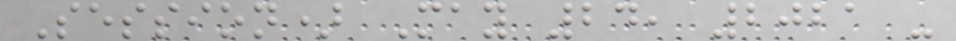Session) May 24, 2021 -
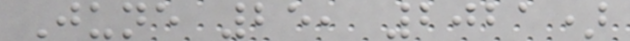June 25, 2021)
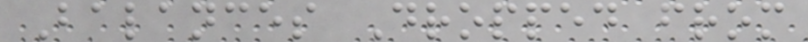Balances Dropped from
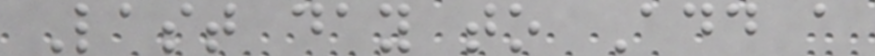Last day to Add a
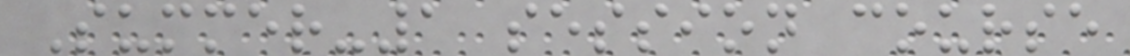Summer-1 session course
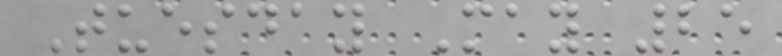Tuesday May 25
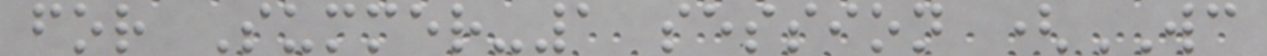for Summer-1 session (WC
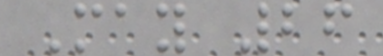May 26
